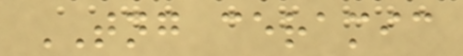TNG ceramic
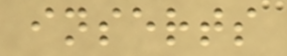inserts
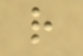r
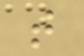t
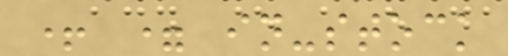+ = in-stock
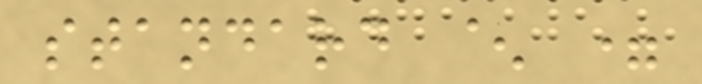standard ^ =
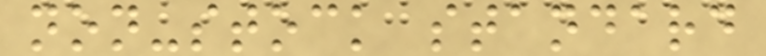non-stock standard
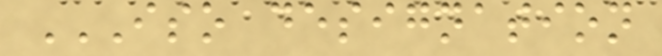ISO DESIGNATION
